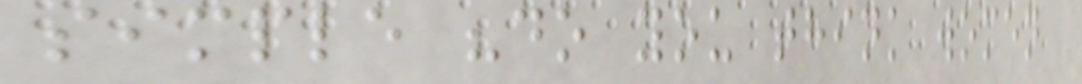simple "do you think women
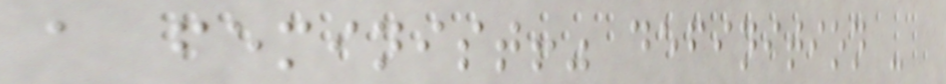a feminist!" definition -
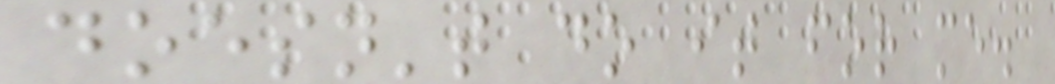doesn't do it for me.
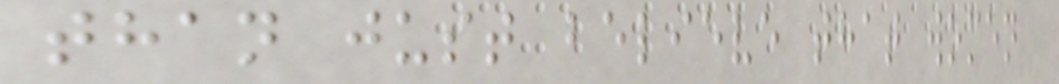than just believe that women
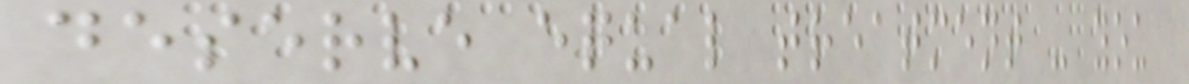deserve equal treatment - you
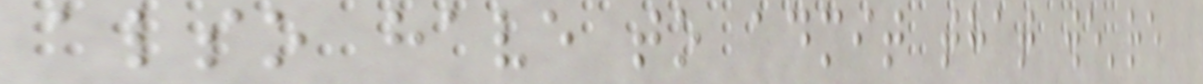also have to admit that we're
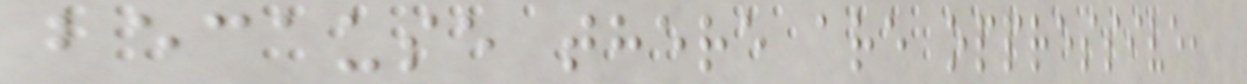because there are oppressive,
